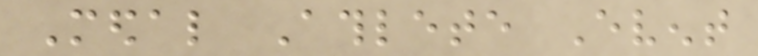Medal Athlete Event
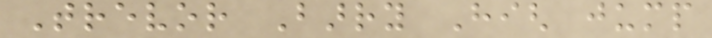Trevor Barry High jump
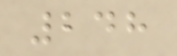248
